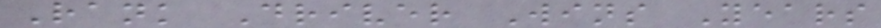Rank Driver Wins Years
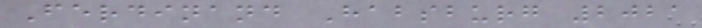Ferdinand Habsburg 2021
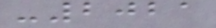-2021
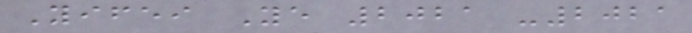Yifei Ye 2021 -2021
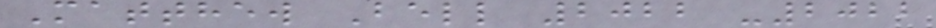Matthew Bell 2022 -2022
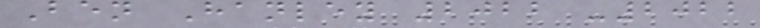Ben Hanley 2022 -2022
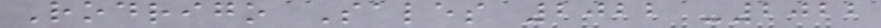Rodrigo Sales 2022 -2022
